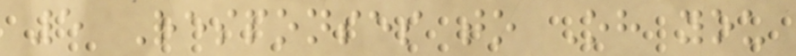5 Responses to Oh you
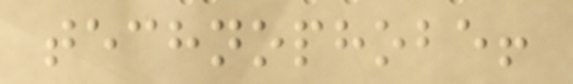technophobe!
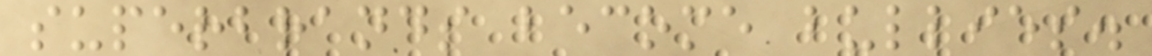superbrands become bullies.
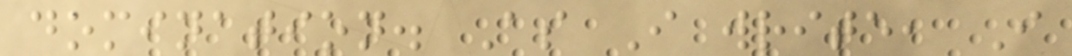domination. As I write, I
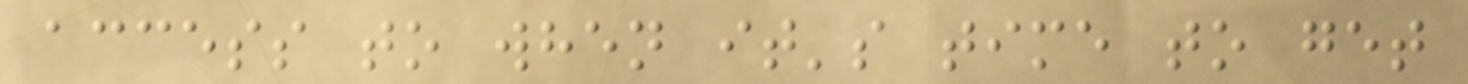access to when it's time to get
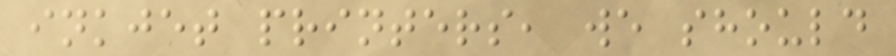inkjet printers, we should
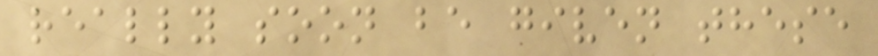really soon be given these
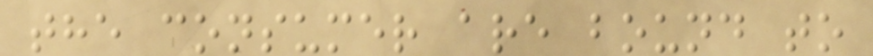the consumer are bound to
